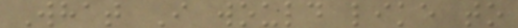What I would like to
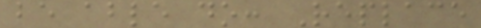be able do: Replace
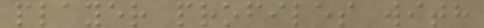player profiles with
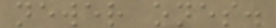newer ones.
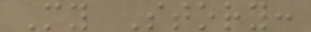My Story:
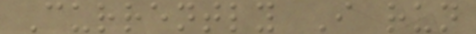Currently I run
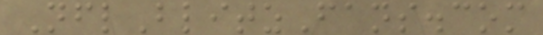NflBlitzFans.com
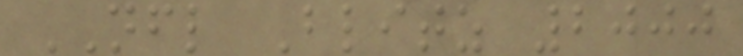NFL Blitz 2000
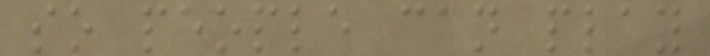so people can play
